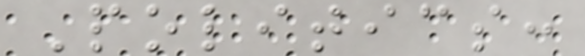Politics:
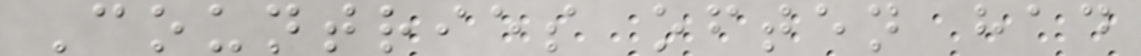Countries often had
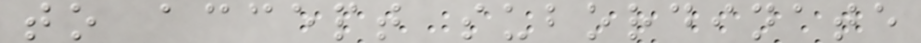to accept subordinate
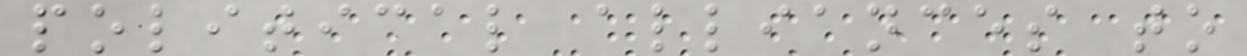political alliances to
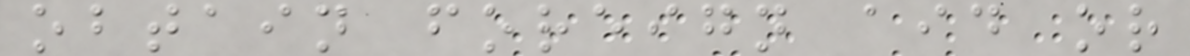obtain foreign aid or
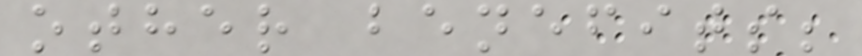other benefits;
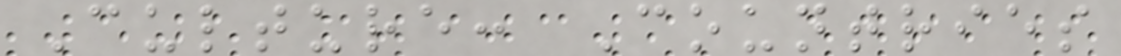Culture: Countries
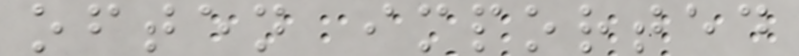often imported
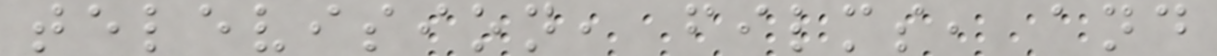television, films, and
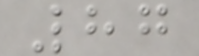87
